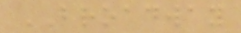BROADWAY
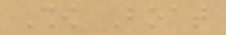Show Boat
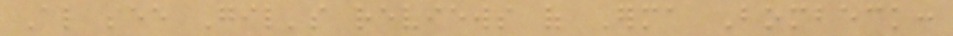Also see Gil's reviews of Erma Bombeck:
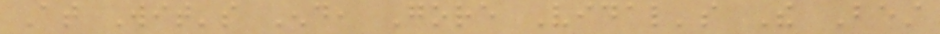At Wit's End, Gore Vidal's The Best
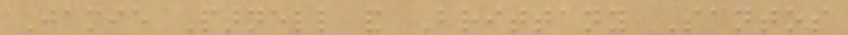Jamie Parnell and Brittany Santos
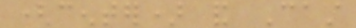(center) and Cast
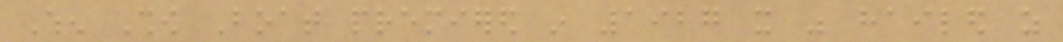When Show Boat premiered in 1927 it was hailed as
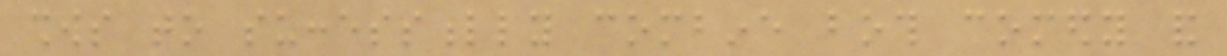shows to successfully combine both comedy and
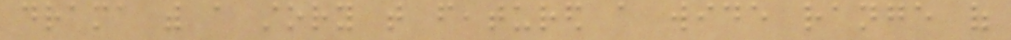drama with a story that featured a wide range of
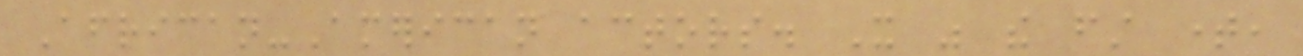African-American actors. It was the first time,
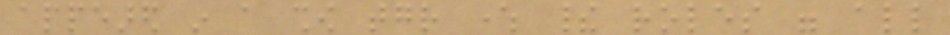appeared in a show together where their roles were all
